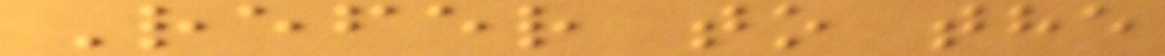Refer to the
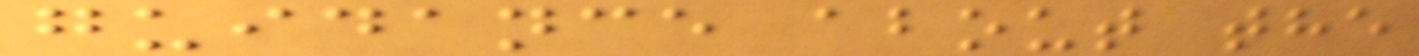guidance about the
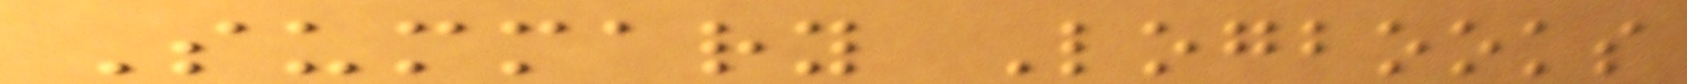Summary Logbooks
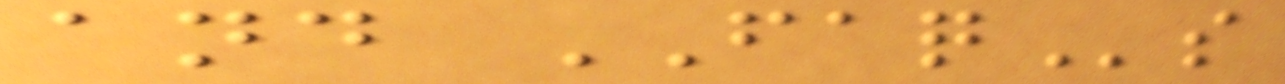and FAQs
